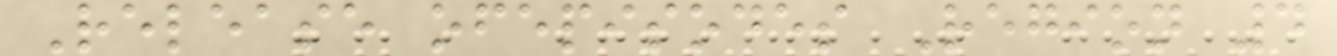Release ofepisodes Region 4
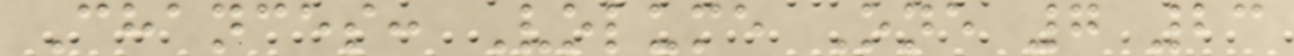Chances: Volume One 7 23
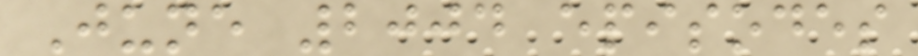June 2004 episodes
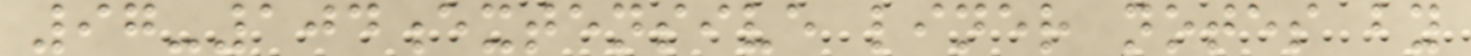97-104extensive liner notes by
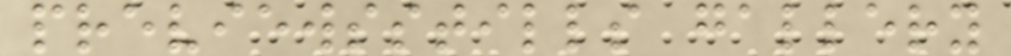previewsstills gallery
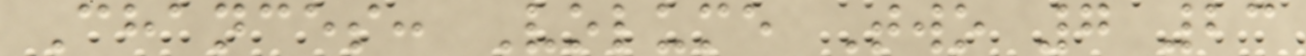Chances: Volume Two 7 23
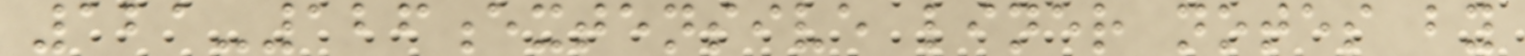121-126extensive liner notes by
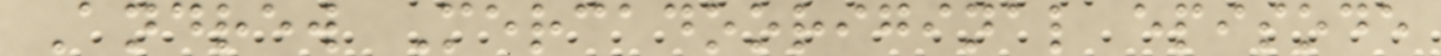Andrew Mercadooriginal episode
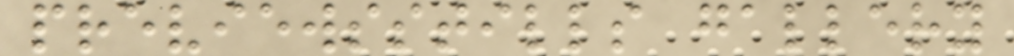previewsstills gallery
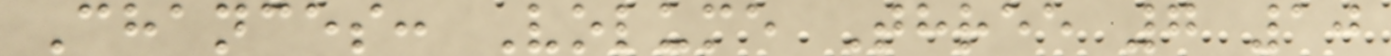Chances: Volume Three 7 10
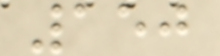150
